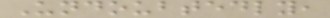Undoubtedly,
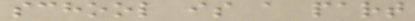school is a part
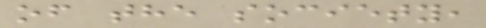of the society,
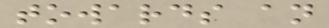towards an
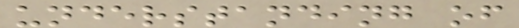understanding of
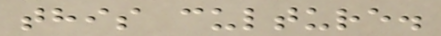this culture.
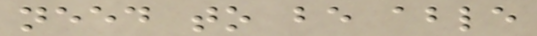need to be able
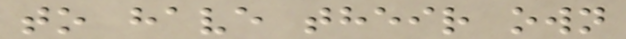to have their own
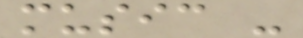music -
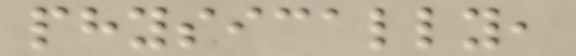physically,
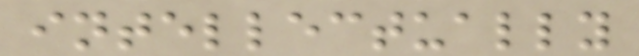intellectually
